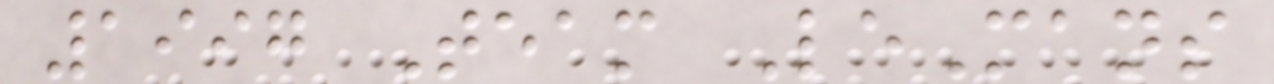1997 Team LeMans
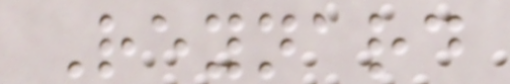Reynard
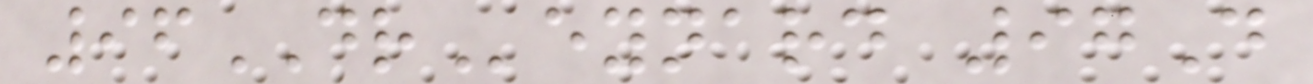96DReynard 97D
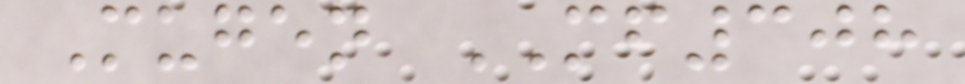Mugen MF308
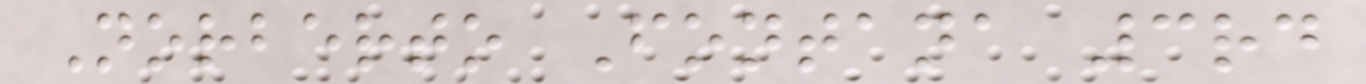Norberto Fontana 3rd
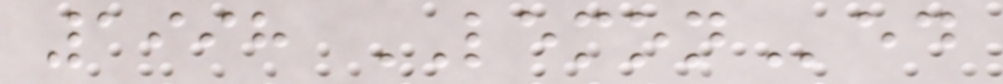1998 LEMONed
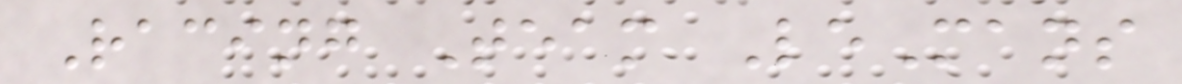Racing Team LeMans
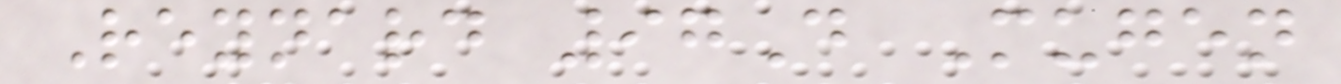Reynard 97D Mugen
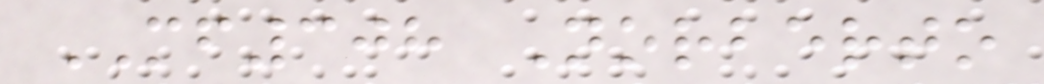MF308 Norberto
